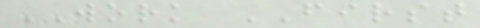WORK FIRST
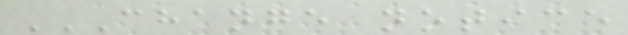CHANGE NOTICE
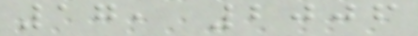17, 2006
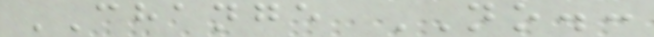CHANGE NO.:
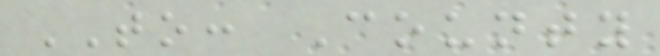TO: County
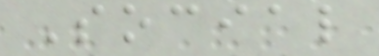Social
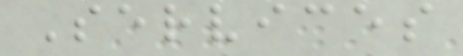Services
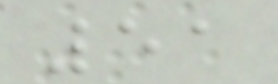51
